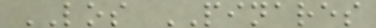LOS PINARES
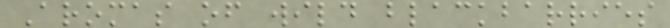Aromas of wild blackbarries
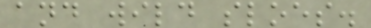and wild sloes.
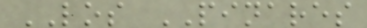LOS PINARES
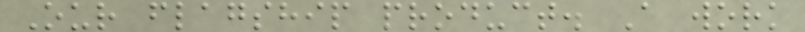Our flagship product. A work
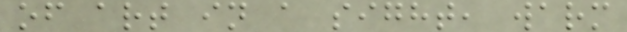of art in a sight, warm
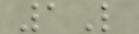1L
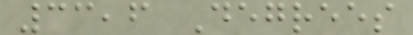33,6 Degrees
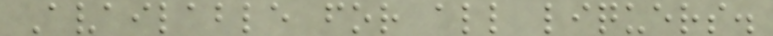Available for all liquers.
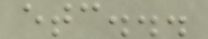etc...
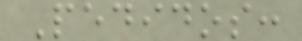Pedidos:
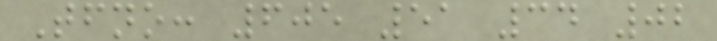Tfno: 605 51 34 02
